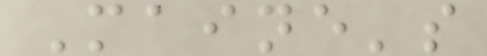Maine's
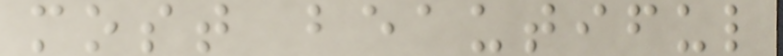most beautiful
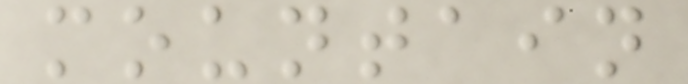mountain
